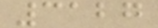3127
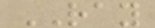RAY
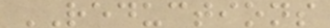REDUCTIONS
